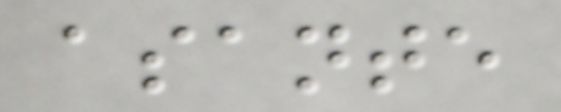asante
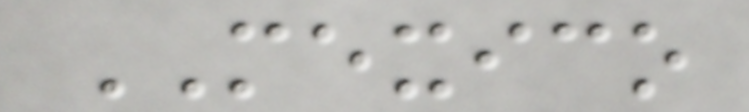MEXICO
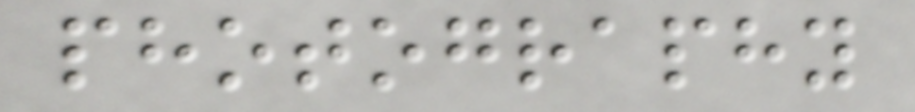photography
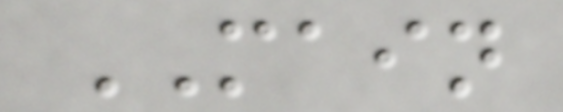MAIN
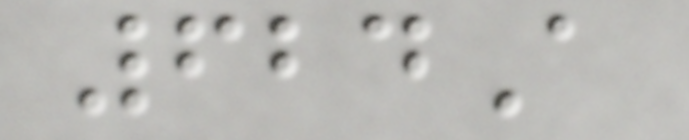624A
